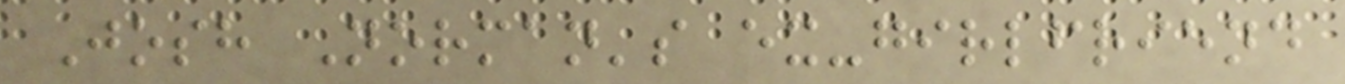Josh Norman's ex-girlfriend
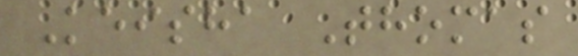Keisha Thomas
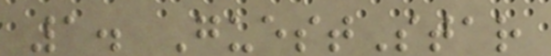1. GuestStar
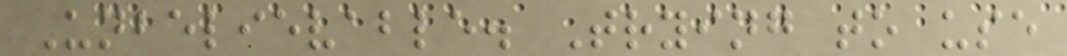Unbelievable. Trying to use
